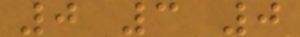0 3 0
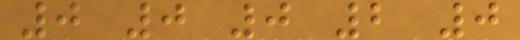0 0 0 2 0
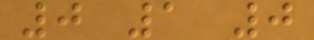0 1 0
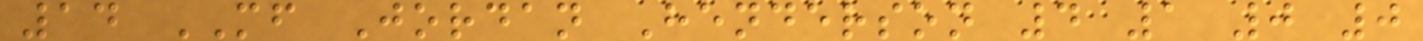14 MF Jordan Henderson 4 1 0 0
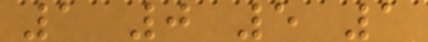1 0 5 1
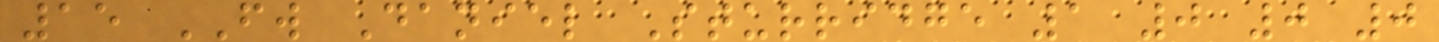15 FW Daniel Sturridge 1 0 0 0
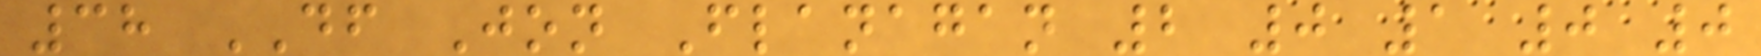38 DF Jon Flanagan 2 0 1 0 0
